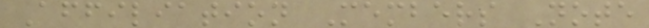Affiliation Members Note
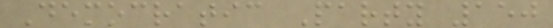Democratic Party 150
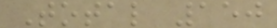Total 150
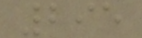295
